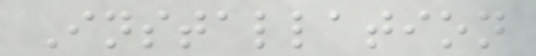Installation
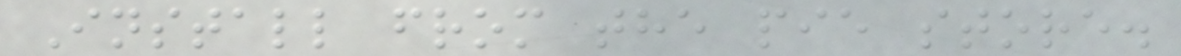Install from the pie store.
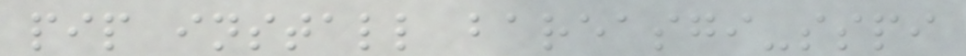pip install bareasgi-sspi
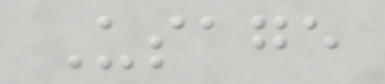Usage
